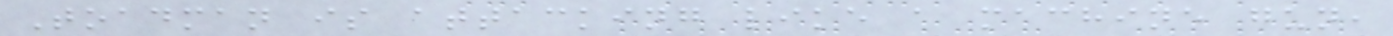Toadman is attacking like a machine gun,
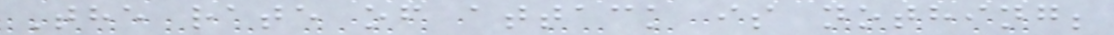The rate of attack is nothing;
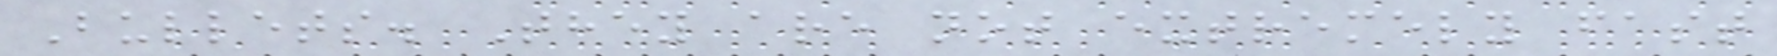Bullets. They are not extremely fast
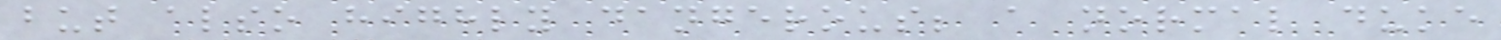but also highly dangerous; a normal duke
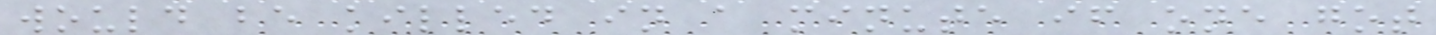would be killed in a minute if one got
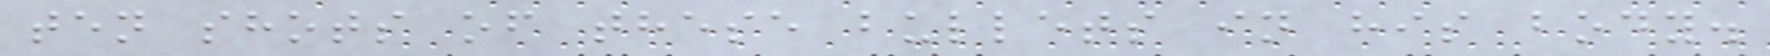ten shots of these bullets in his body.
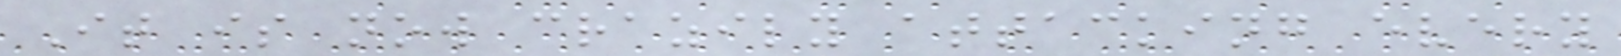It is now crazily attacking every
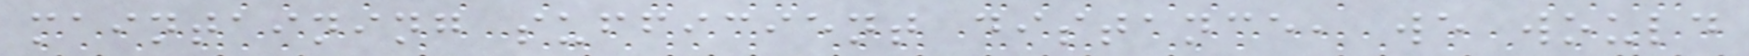maintaining sufficient distance, we would
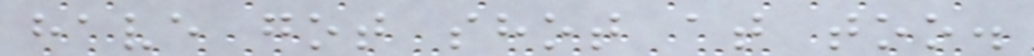have got shot at too.
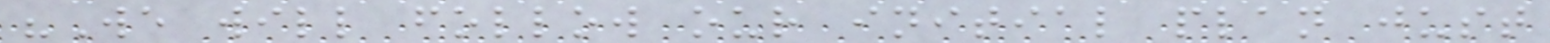"We will follow our initial plan just
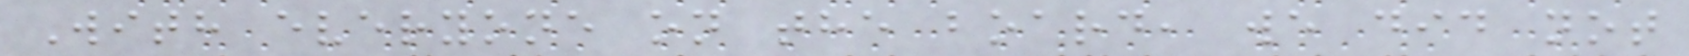With everyone on the board, we did not
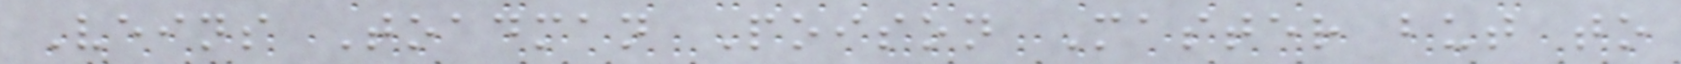Veins Toadman Poison Master but to
